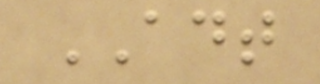ADT
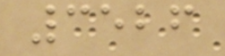3526
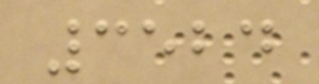3524
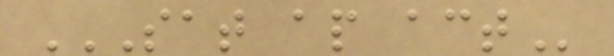SAT AP ACT
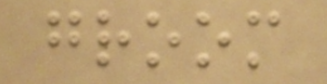groom
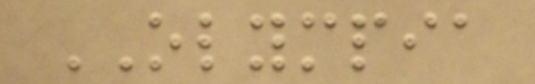OLYMPIA
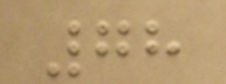78
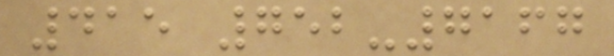415 752-7167
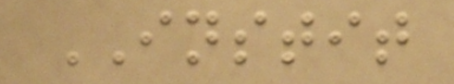INSTIT
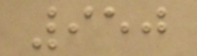950
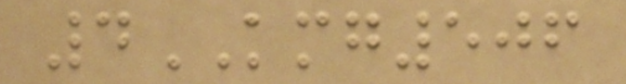4KMG506
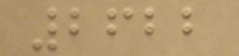2622
